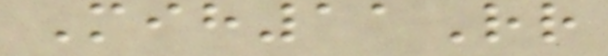Mih11Rr
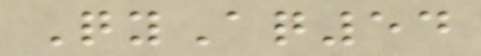QyAq54
